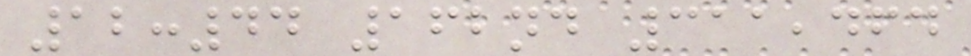12:44 162nd 311,464
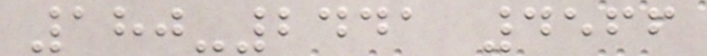180-2441 4566
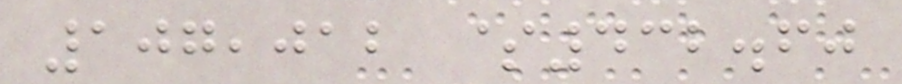107,012 $432.60
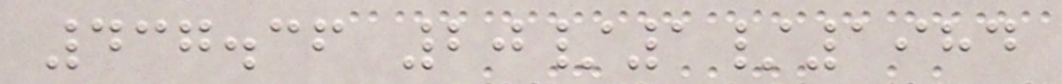437.36 20/1/1984
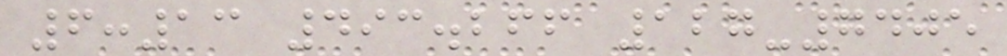6:13 493.266 127-7405
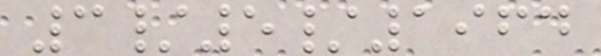3/5/1964
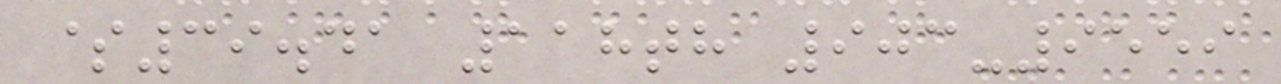$39.41 118th 903-9559
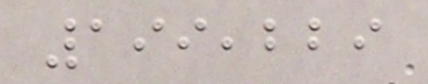199,229
